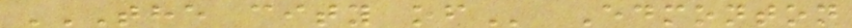THE CITY OF Edmonton
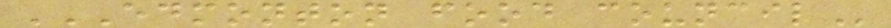EDMONTON FOOD COUNCIL
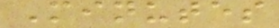Minutes
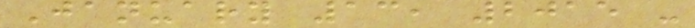January 13, 2015 -
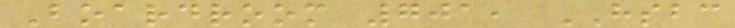Boardroom 701, HSBC
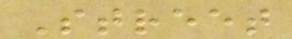Street
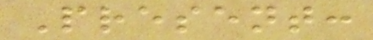Present:
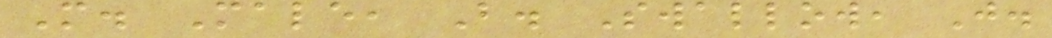M. Male, B. Swallow, J.
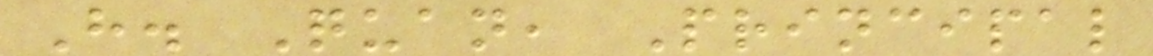H. Quan, Principal
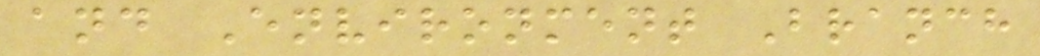and Environment Branch
